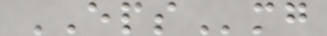EPSmg
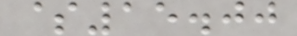$15.00
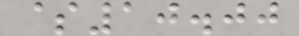$10.00
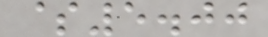$5.00
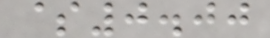$0.00
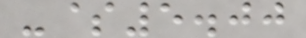-$5.00
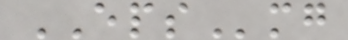EPSmg
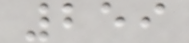259
